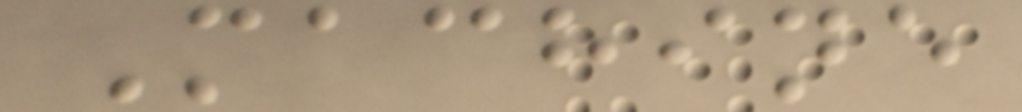Machine
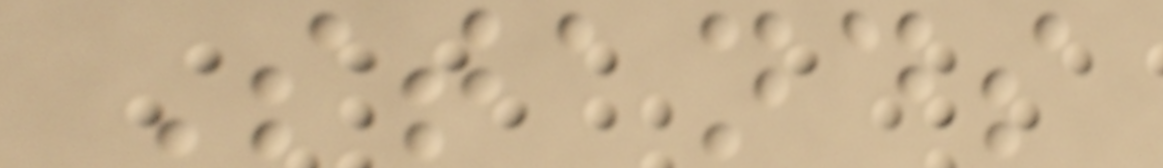Stands
